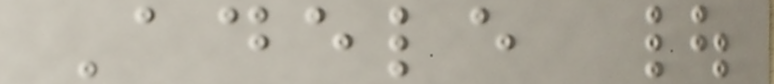Adele |
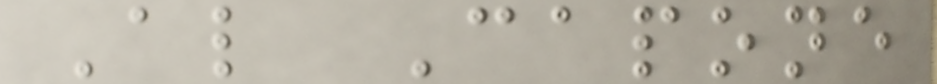Al Capone
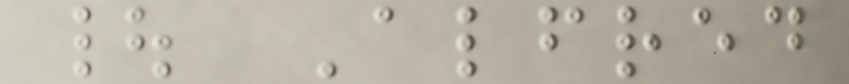| Alfred
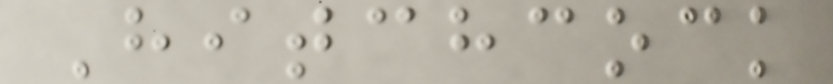Hitchcock
